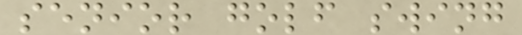senior golf swing
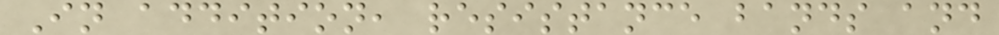In addition, resistance bands and
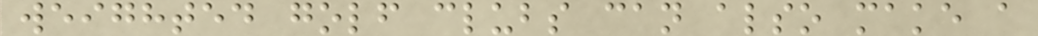weighted golf clubs can also make a
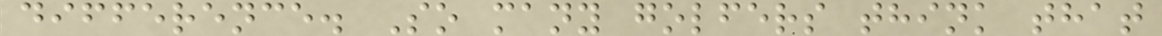difference. So many golfers think that
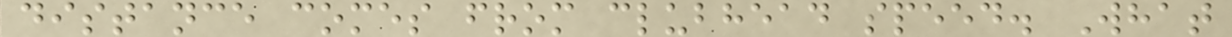distance comes from clubhead speed. What
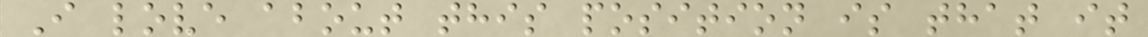I love about this position is that it
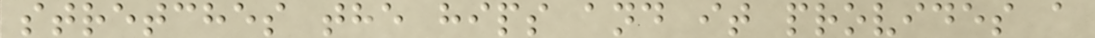stretches the hips and it provides a
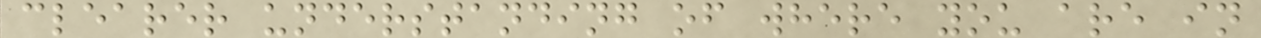clearer understanding of where you are in
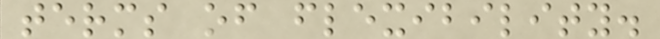terms of flexibility.
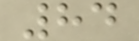84
